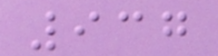937
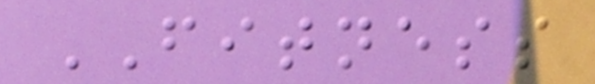FITNESS
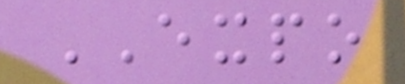EXPO
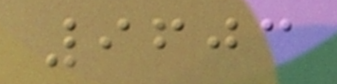9603
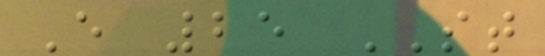E 25 ST
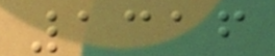1316
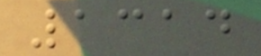1314
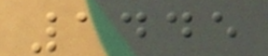1445
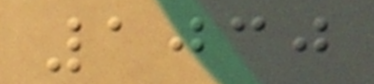1030
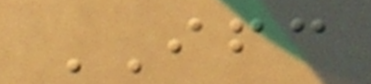IFC
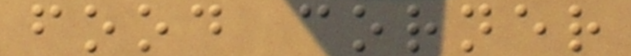food corner
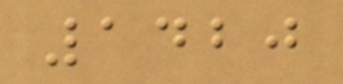1420
